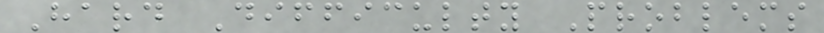Hard Difficulty Problems
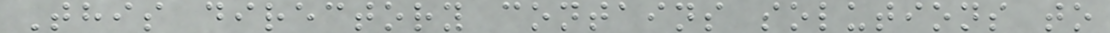This directory contains solutions to
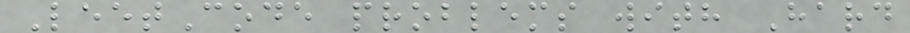LeetCode problems with Hard
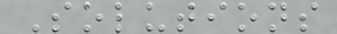Solutions
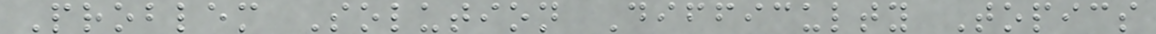Problem Solution Difficulty Topics
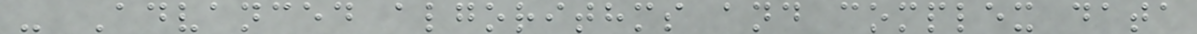- Advanced algorithms and complex data
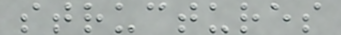structures
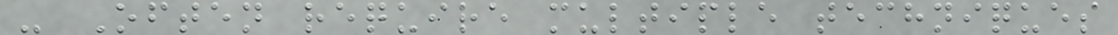- Often require multiple techniques
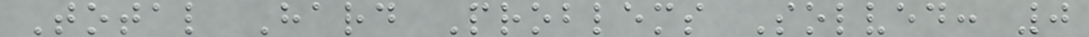Total Hard Problems Solved: 0
